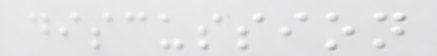discussion
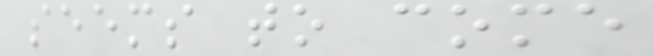seems to come
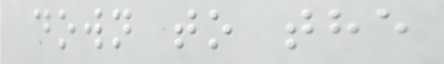down to the
